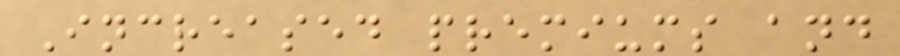Increased premiums and
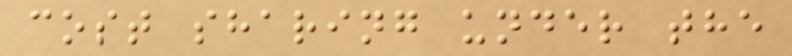cost sharing under the
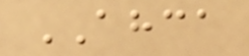AHCA
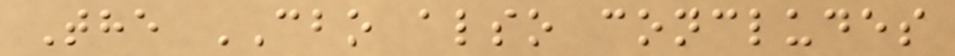The CBO also concludes
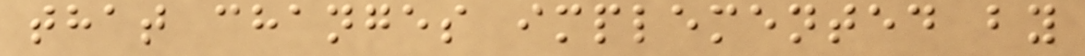that changes implemented by
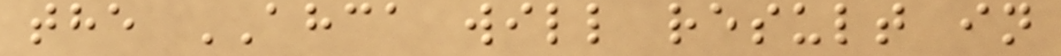the AHCA will result in
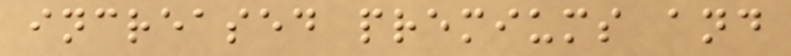increased premiums and
